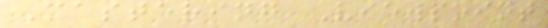Mastering Viewpoint
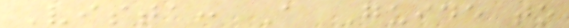Vista: A Guide to
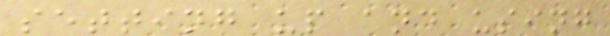setting up and using
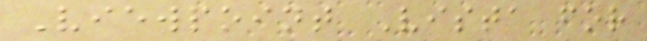Viewpoint Vista for
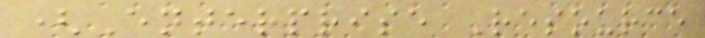(Enterprise Resource
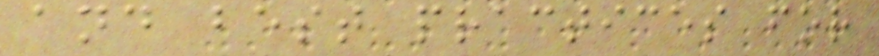and best practices for
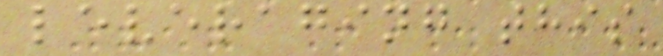leveraging this
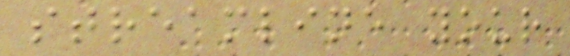streamline your
